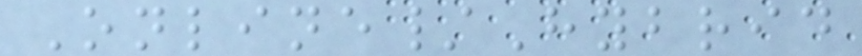Online/Hybrid
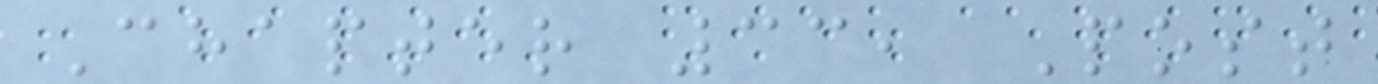Chapter 33, Post
